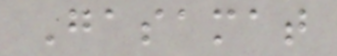Gasamat
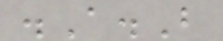.A.B
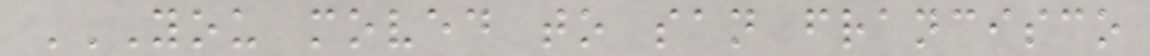YOU MOVED TO SAN FRANCISCO
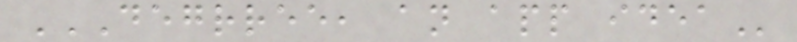DEGRREE, AN APP IDEA
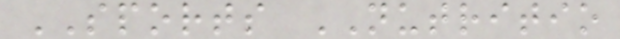SPORTS NUTRITIO
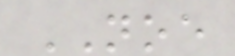NOE
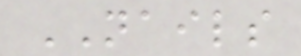NAILS
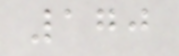170
